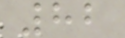82
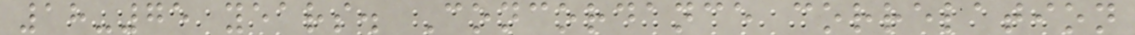18-75 years. Concordance correlation
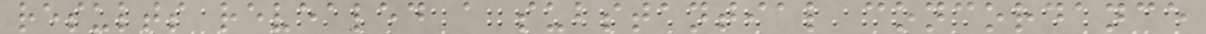results revealed a substantial concordance
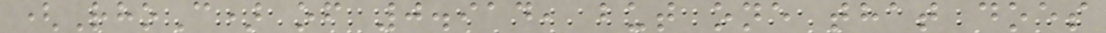(RhoC) of 0.914, but one that does
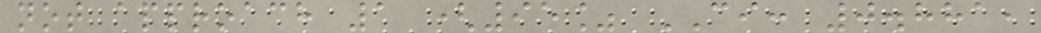not approach 1 (95% CI: 0.881,
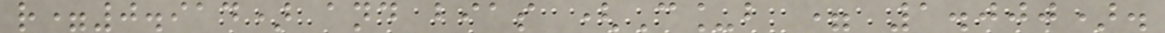r=0.914) and bias (C_b = 1.000).
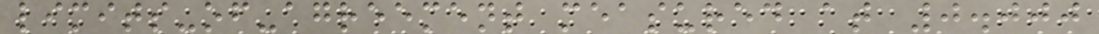limits-of-agreement measured at 0.000
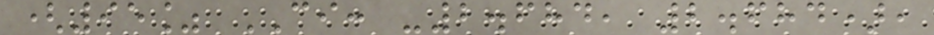(95% CI: -2.684, 2.684),
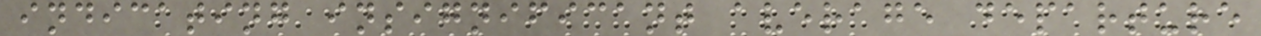indicating insignificant average departure
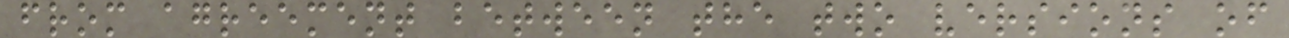from agreement between the two versions of
